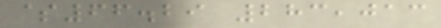$66.29 283,013
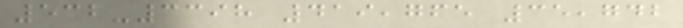532-3398 419,765 35,742
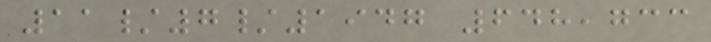11/7/1947 648,733
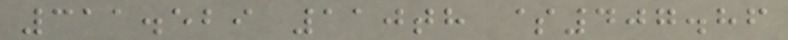311.529 110th $407.86
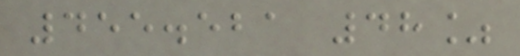455.521 48%
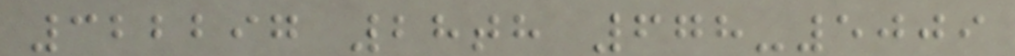322297 28th 678-5009
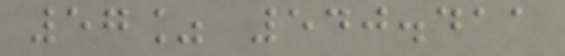57% 540.411
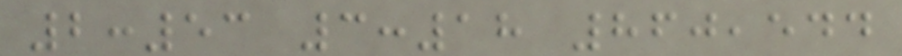2:53 3:18 860,544
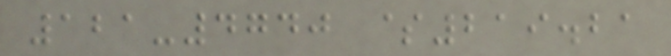121-4740 $219.21
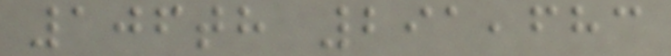106th 291,683
